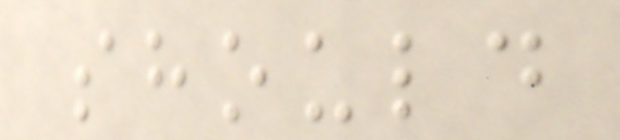should
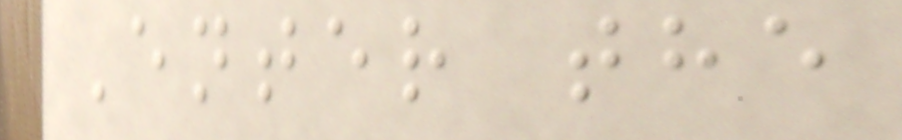Enter the
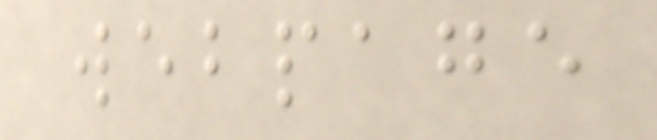webpage
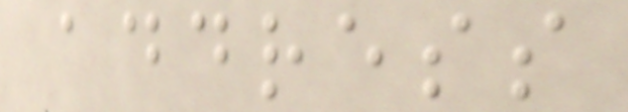address
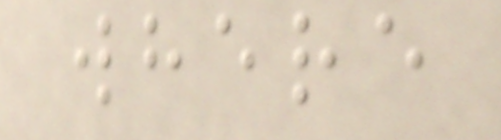where
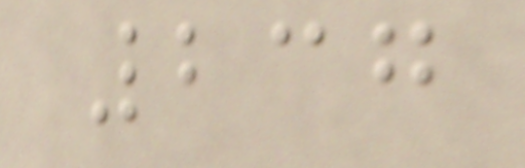237
